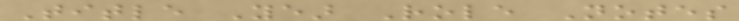Title Year Role Notes
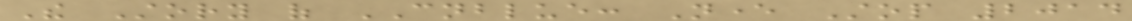The Story of CNBLUE: Never Stop 2014
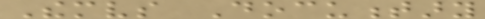Themselves Documentary
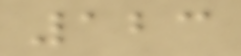123
